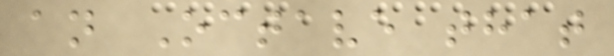an Octave that
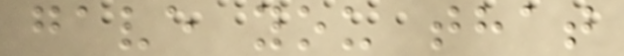gave you that
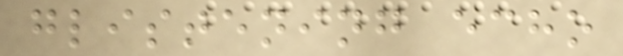glistening echo
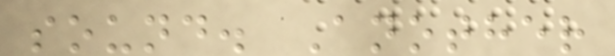sound. Another
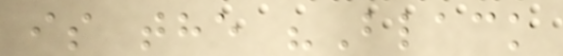is the "Black
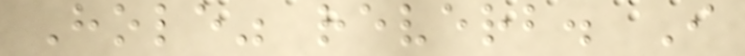Hole" reverb. I
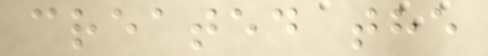created the
